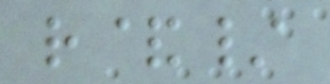r&/
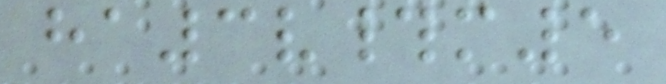ha3v#m5
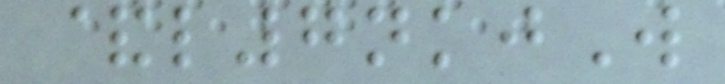&l7nkjW
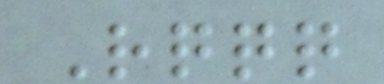Rqqq
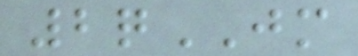2qJM
